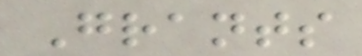Grants
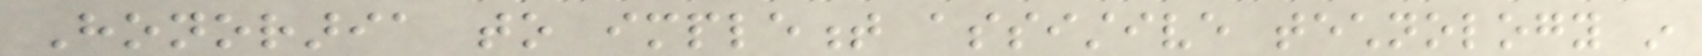Honoraria to implement assistive technology in
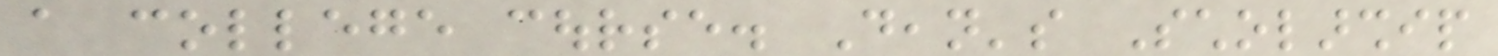a college course. Dean's Scholarship
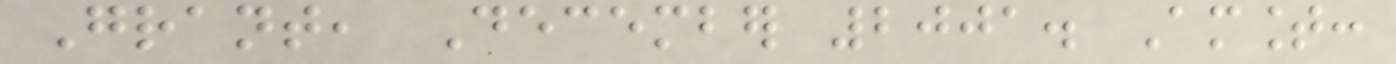Grant, December 2001. Amount:
